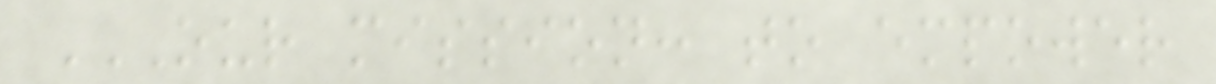OUR MISSION: TO EMPOWER
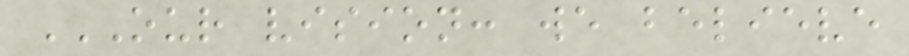OUR VISION: WE BELIEVE
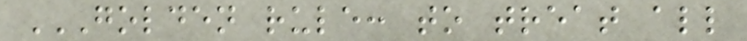GOLDEN RULE: TO TREAT ALL
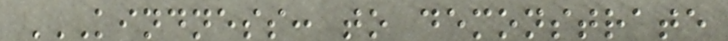KINDNESS: TO DEMONSTRATE
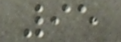95
